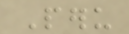Peru
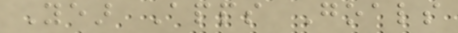Year Apps Goals
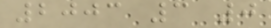2003 3 0
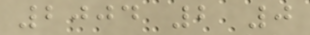2004 2 0
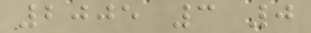2005 3 0
